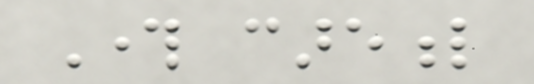Through careful
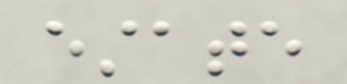estate
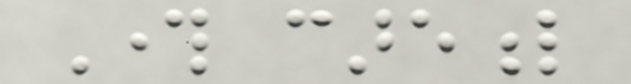Through careful
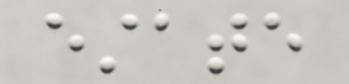estate
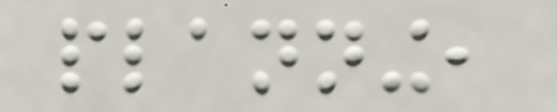planning,
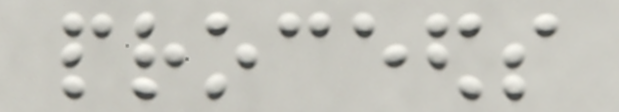proceeds
